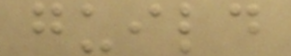guild
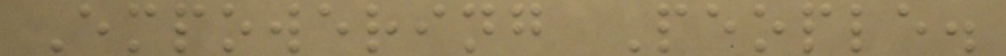Empowering People.
